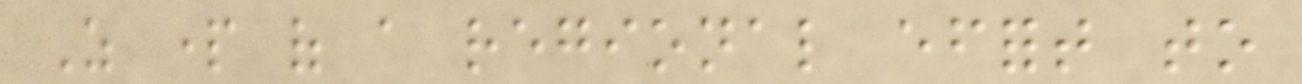As part of a regional effort to
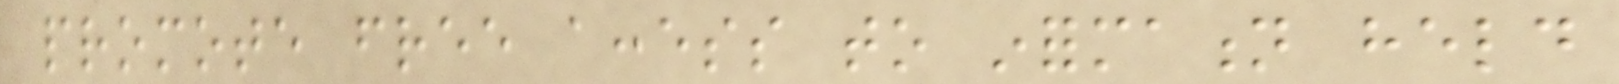promote free access to information held
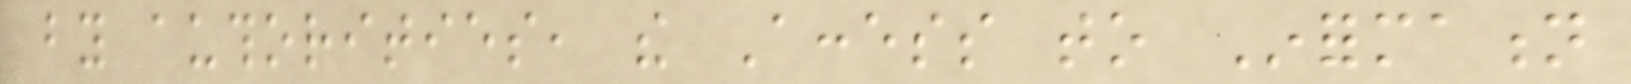by authorities, the Access to Information
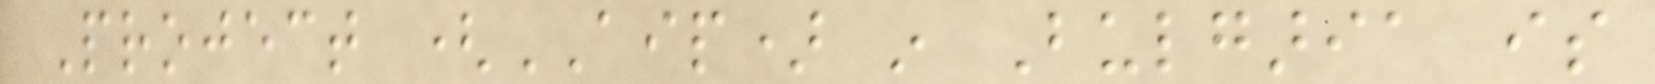Project (AIP) in Bulgaria is
